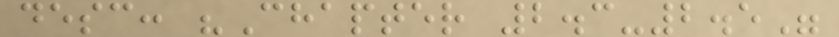desc: "Chapter 2.3-2.5"
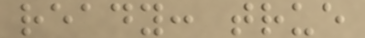ready: true
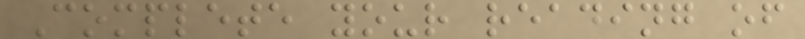Complete your reading of
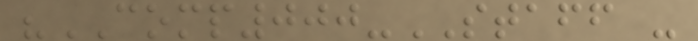"COMP000-STAFF -
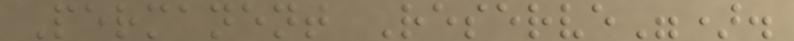Permanent Reserve").
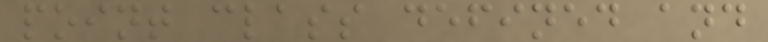point class defined and
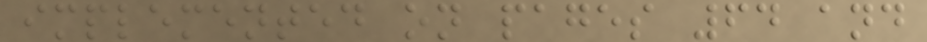implemented on pages 64 and
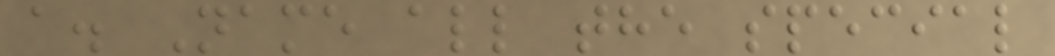a. Name all the special
